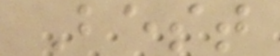Best
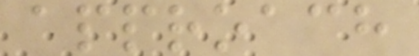approach
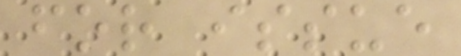for issue
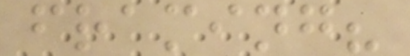framing?
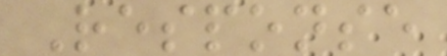Response
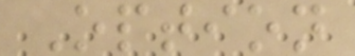Option
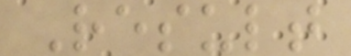Result
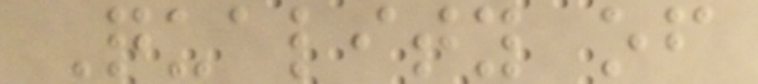Quality of
